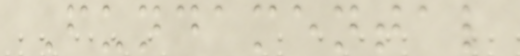Fundamental
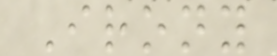Irony
